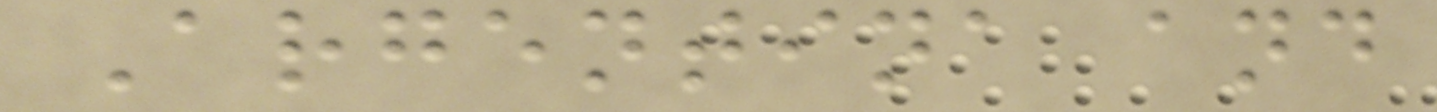Argentina and
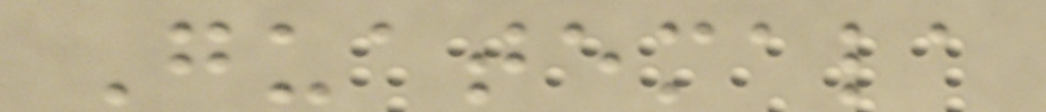Guatemala
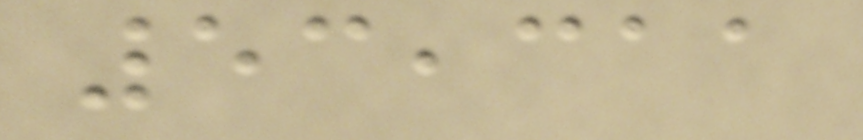53,311
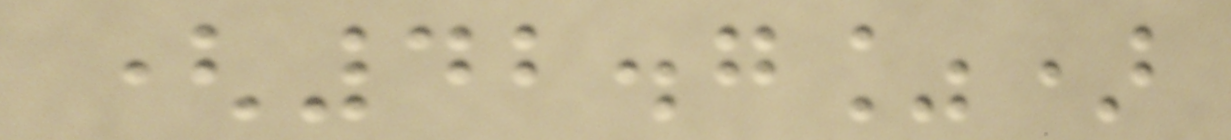(42.7%)
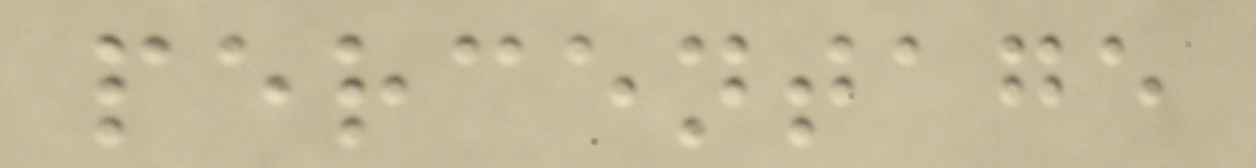percentage
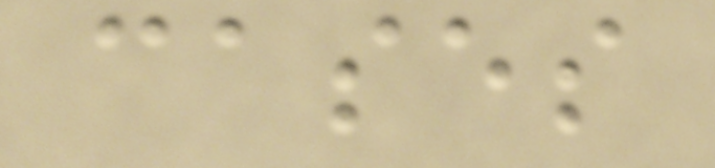cases
